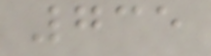735
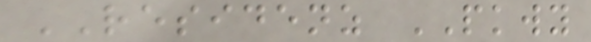RESIDENZ PKWY
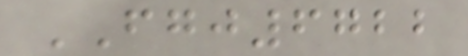FGJ6722
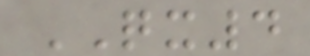QX4
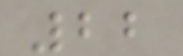22
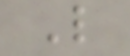L
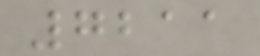7211
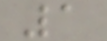1
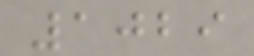1029
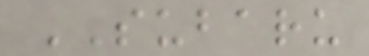SUBARU
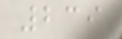239
